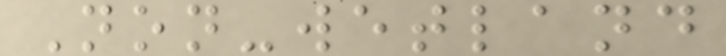Non-wetland
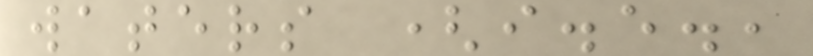waters (i.e.,
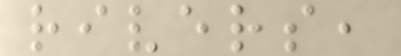rivers,
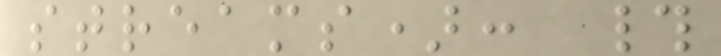streams): #
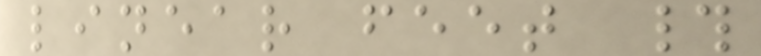linear feet #
